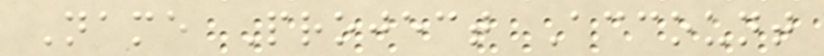Name Project Account
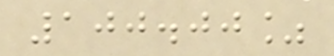100.00%
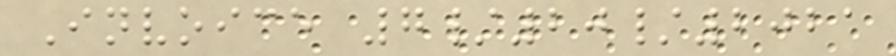Invoice 7/20/2021
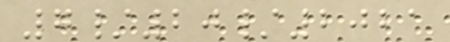7/20/2021
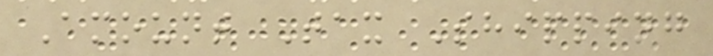Amount Tax Shipping
